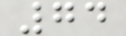74
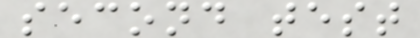second test
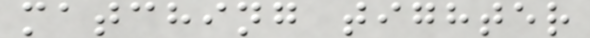matching tighter
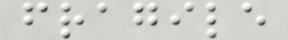fragile
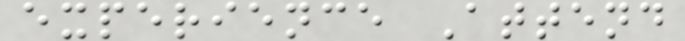experience Attend
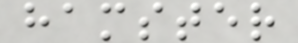hamster
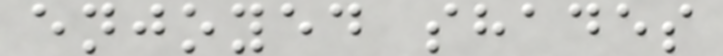enjoyed shades
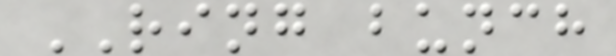RING bunch
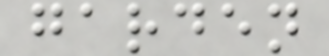garden
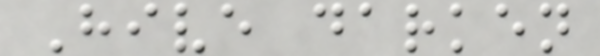Hive darken
